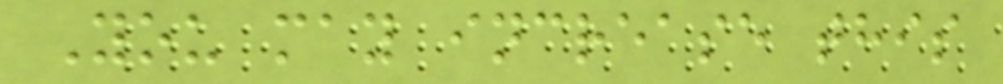You may increase this
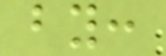by:
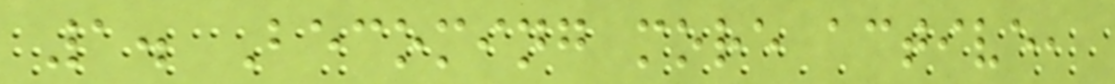1. Becoming more active,
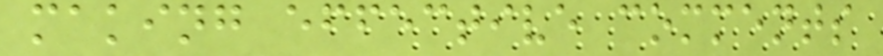making effective comments
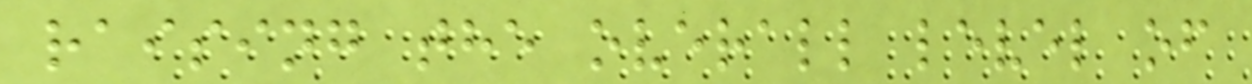raising the overall level of
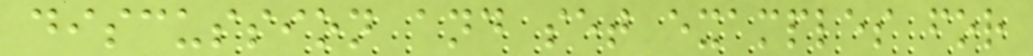discussion and set examples for
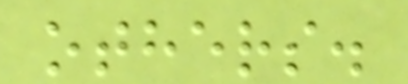others.
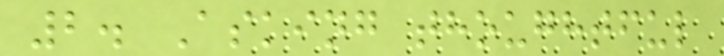2. Asking thoughtful
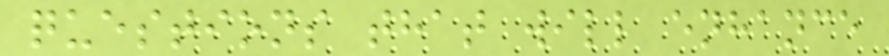questions that will enhance
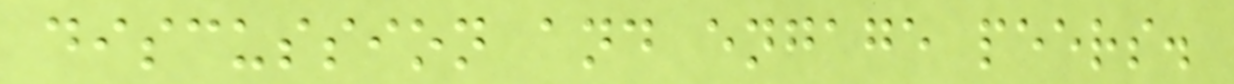discussion and engage peers.
